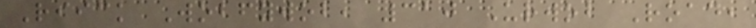Riick Wobfywob, 310 Urwob Road,
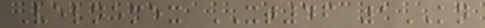Velnemex XT46 1KN
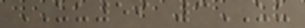UU59 3UU
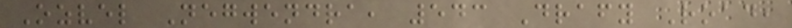Ozvel Negwendra, 543 Drafy Road,
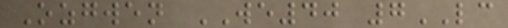Ozgwen WE40 7LC
